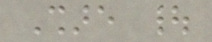Share |
